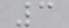3
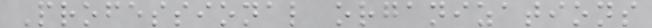Professional organizations
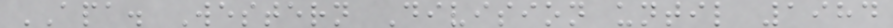APA. Western Division until 1984
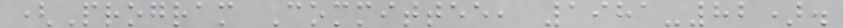(Program Committee, 1981-82).
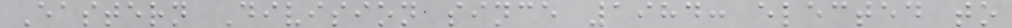Eastern Division since 1984: elected to
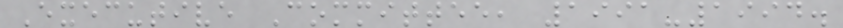Executive Committee, 1991-1994.
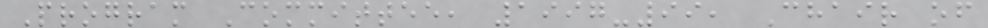Program Committee, 1997-99, Chair of
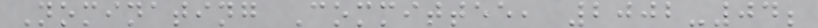Nominating Committee, 2002-04;
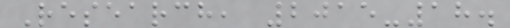Research, 2015-18.
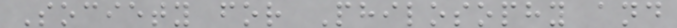Society for Philosophy and
